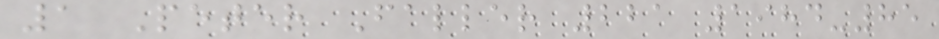1 Peter Faller 221 1984-85
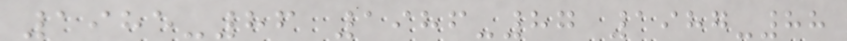1985-86 1986-87 1987-88
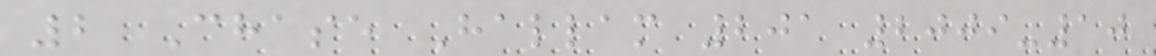2 Chase Hallam 201 2009-10
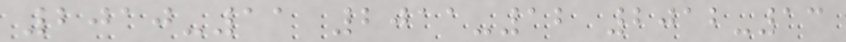2010-11 2011-12 2012-13
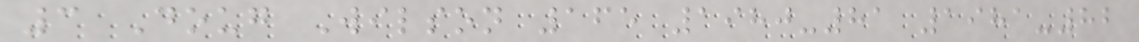3 Doug Wilson 165 1980-81 1981-82
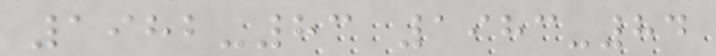1982-83 1983-84
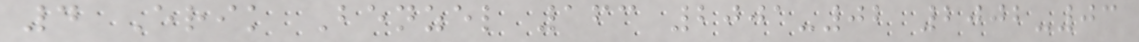4 Erik Benzel 163 2001-02 2002-03
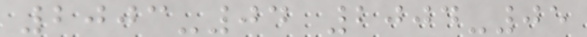2003-04 2004-05
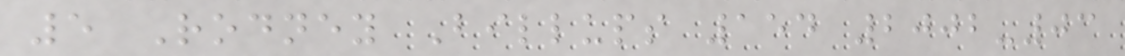5 Rodney Billups 154 2002-03
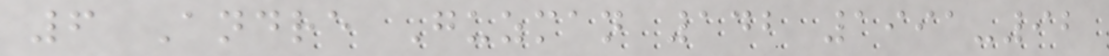6 Andre Guzman 142 1991-92
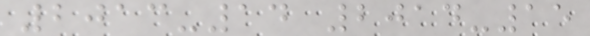2013-14 2014-15
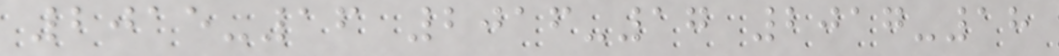2015-16 2016-17 2017-18
